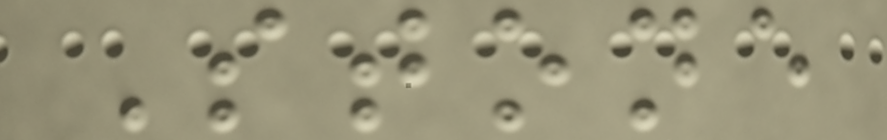Stone
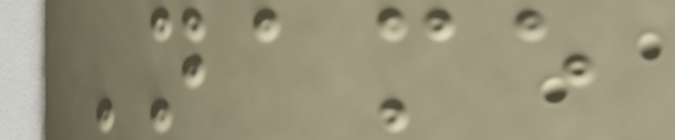Name
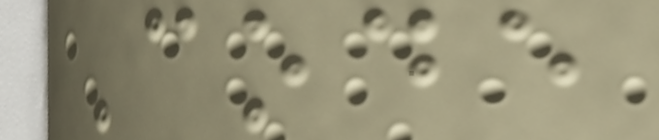Code
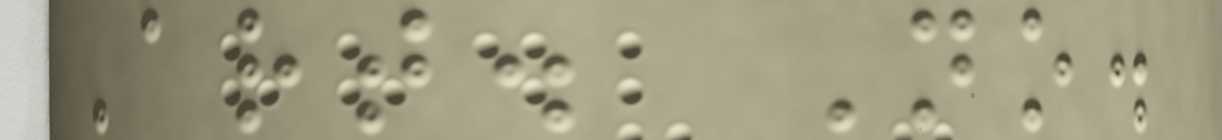Art. No.
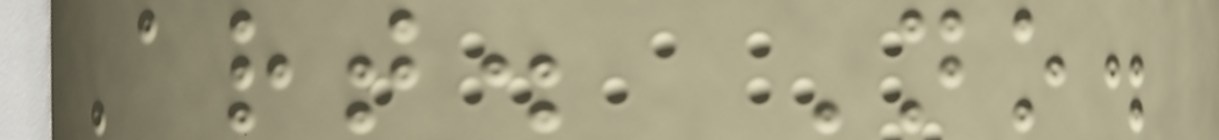Art. No.
